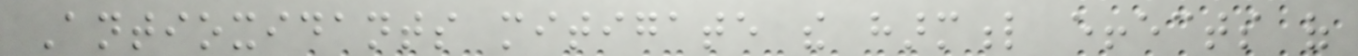Antioxidants mitigate the harmful effects of
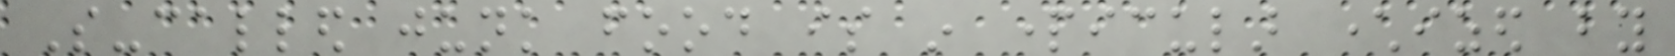So-called junk food is in particular characterized by
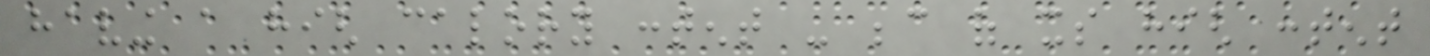having a high calory content - because of its high content
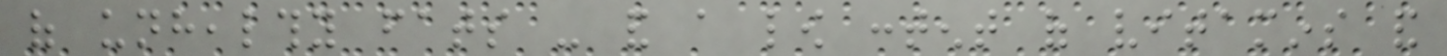of unhealthy fats - and a low content of vitamins and
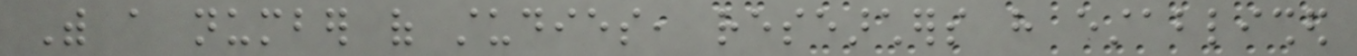With a number of studies, researchers have established
